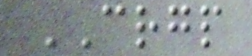CRGP
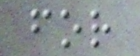for
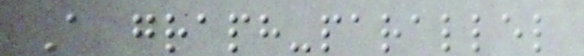A graph-parallel
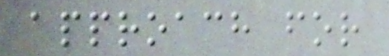approach for
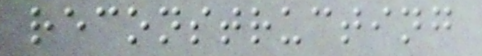reconstructing
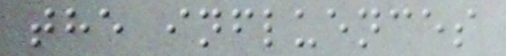the influences
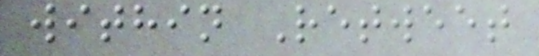within Retweet
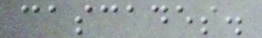cascades.
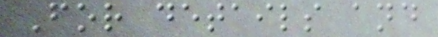For details and
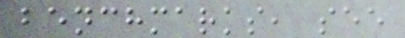benchmarks, see
